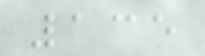135
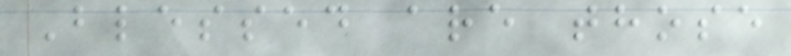Blessed are those
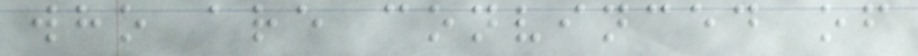who are convinced of
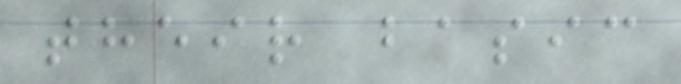their basic
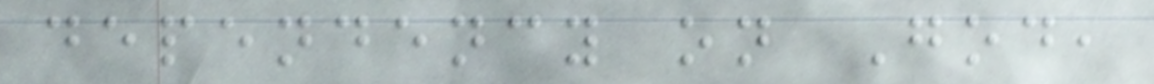dependency on God,
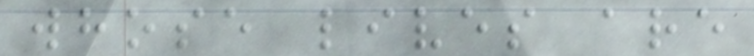whose lives are
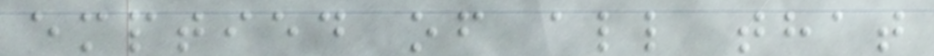emptied of all that
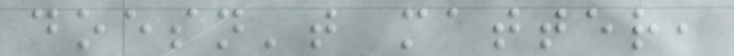doesn't matter,
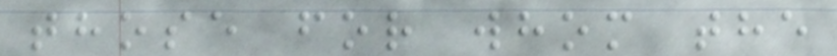those for whom the
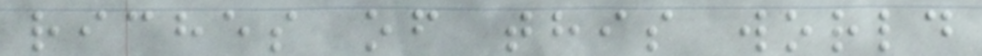riches of this world
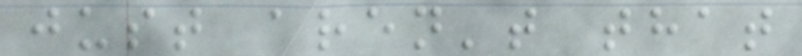just aren't that
